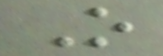O
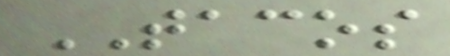TACOS
